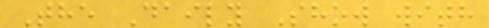The Daily Show with
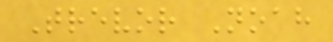Trevor Noah
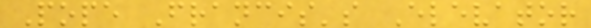Pope Francis's Elevator
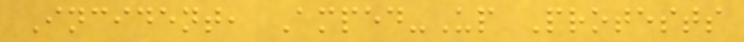Incident, Amped-Up Protests
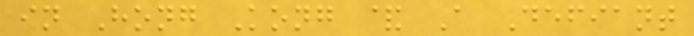in Hong Kong & A Defiant
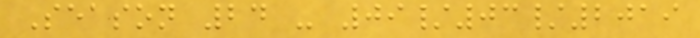Season 24 - 09/03/2019
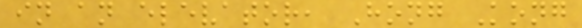in an elevator, Hong Kong
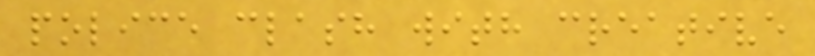police clash with creative
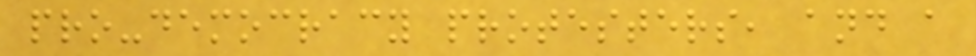pro-democracy protesters, and a
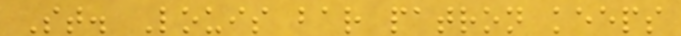St. Louis bar patron keeps
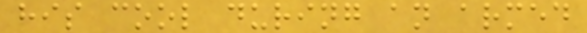his cool during an armed
